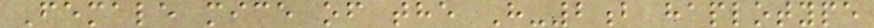Female mice of the H-2b haplotype
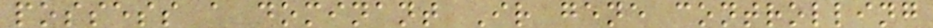possess a dominant Ir gene controlling
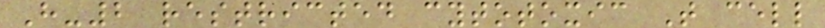H-2 restricted cytotoxic T cell
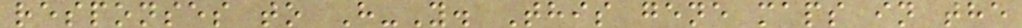responses to H-Y. This gene maps in the
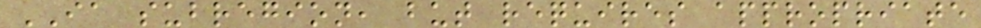IA subregion, but requires appropriate
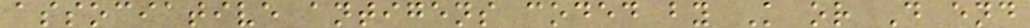associative antigens coded by K or D end
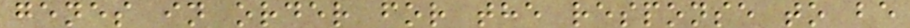genes in order for the response to be
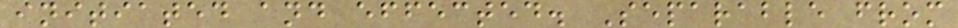initiated and effected. Separable from
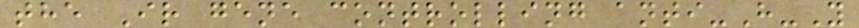the Ir gene controlling anti-H-Y
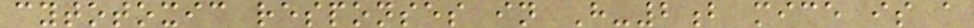cytotoxic responses in H-2b mice is a
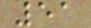51
